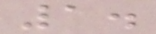1.
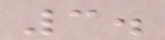3.
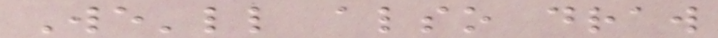We'll also draw
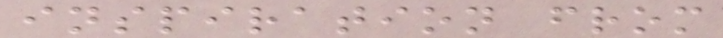inspiration from
